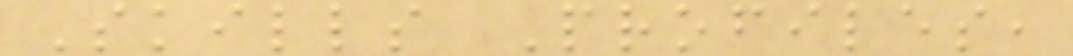Skills Profiles,
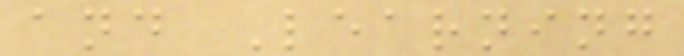and Learning
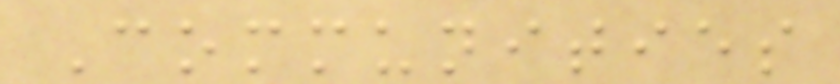Communities
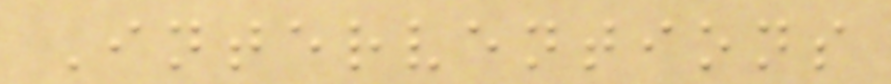Interventions
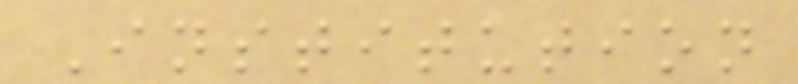Institution
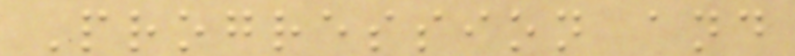Progression and
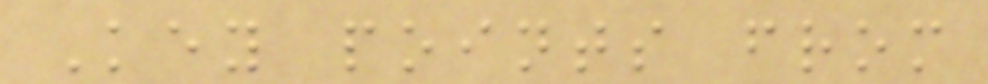Key points from
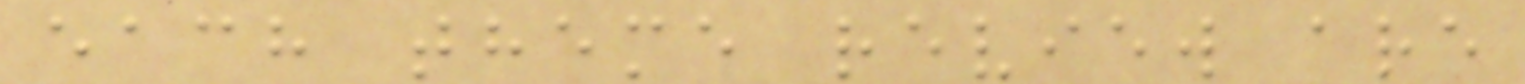each theme review are
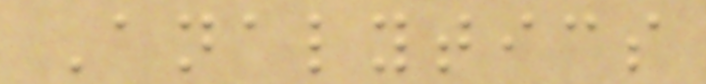Analytics
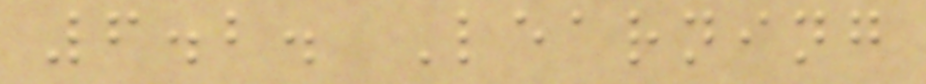6.2. Learning
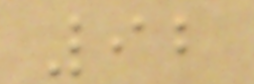92
